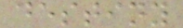destiny
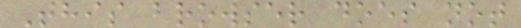This browser does not
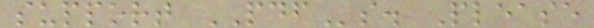support PDFs. Please
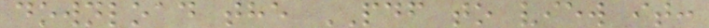download the PDF to view it:
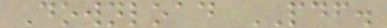Download PDF.
